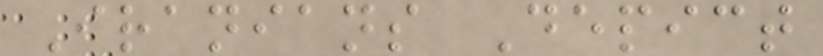Iranians Depict
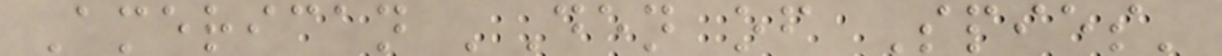American 'Den of Spies'
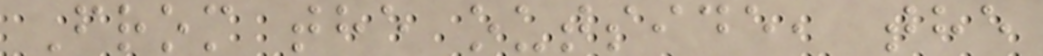From the outside, the
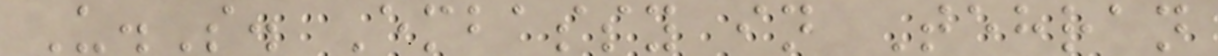U.S. Embassy in Tehran
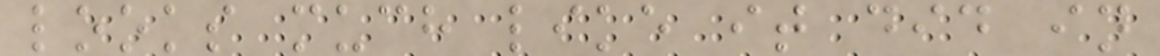looks much like it did in
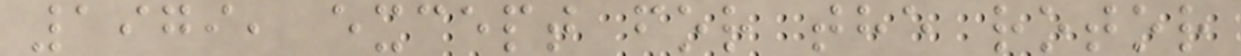1979, except for the rotor
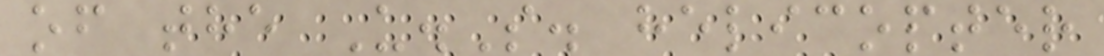of the U.S. helicopter
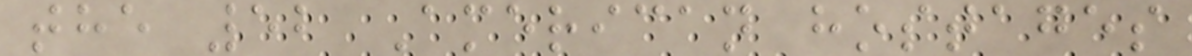the 52 American hostages
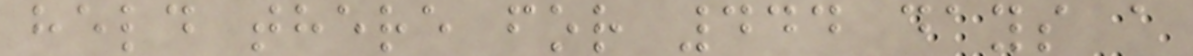held there for 444 days a
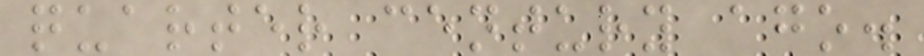quarter century ago.
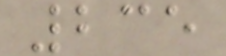235
